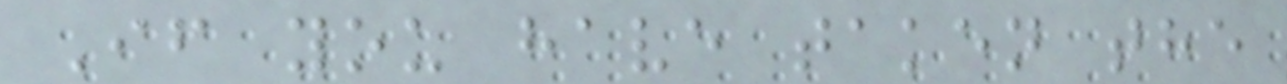If you have taken the
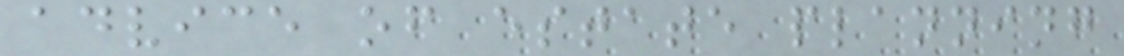advice of estate planning
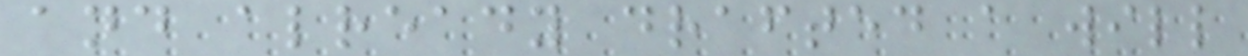and already drafted a will
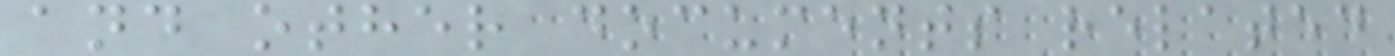and other documents related
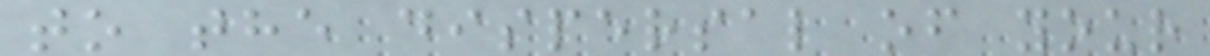to the dispersal of your
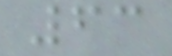63
